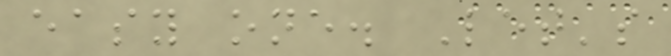easy one. Let's
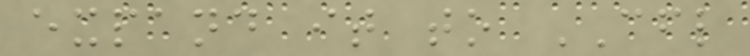expand it to CFL
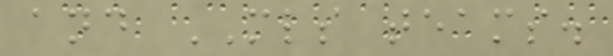and MLS teams.
